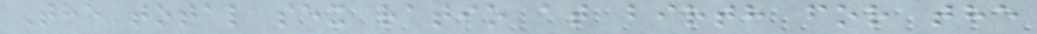The total sex ratio at birth for the
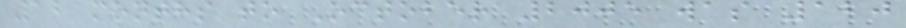12 months to October 2005 was 120
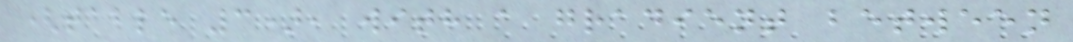(table 3), with a gradient between
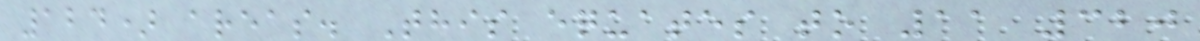124) areas. This equates to 11 320
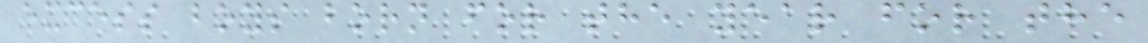excess boys born for the year for the
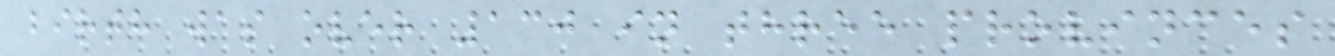birth was over 130 in three provinces
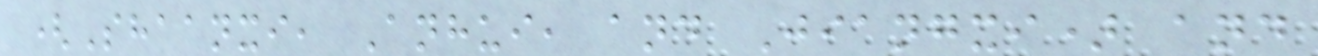(Shaanxi, Anhui, and Jiangxi) and
